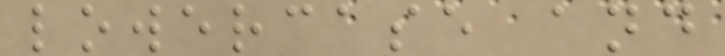lowercase and
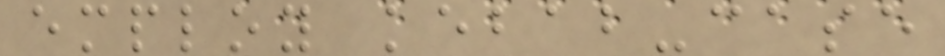employ kebab-case
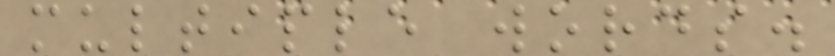multiple words.
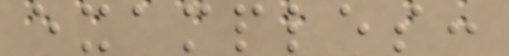examples:
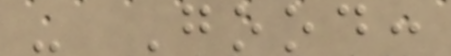- Good:
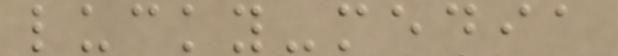lucky-media
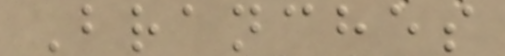Branches
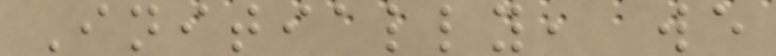Initially, we
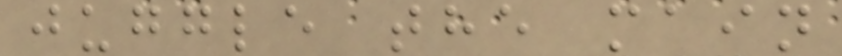juggle the main
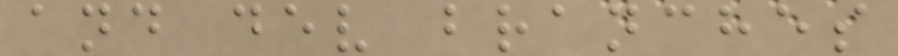and dev branches
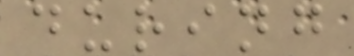during
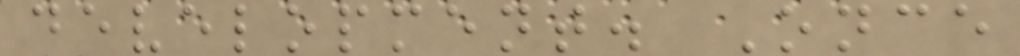development. Once
